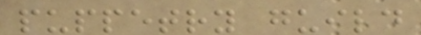puppetry guild
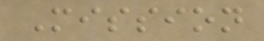Mission
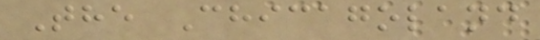The Chicagoland
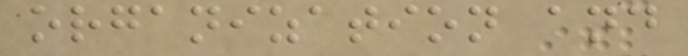organization and
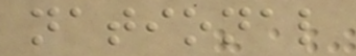national
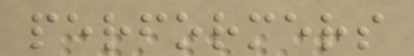performers
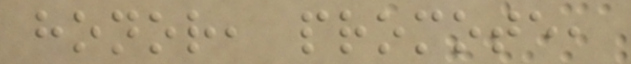honor, promote,
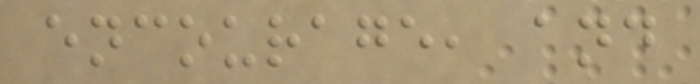encourage, and
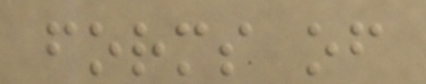forms of
